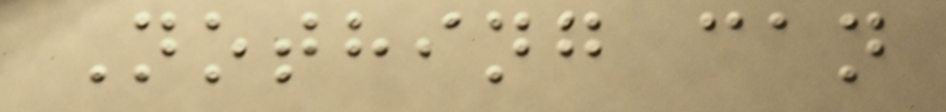Nothing can
